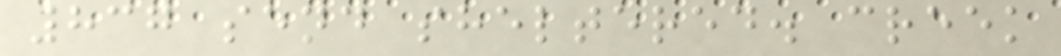837 send sheltered. creek
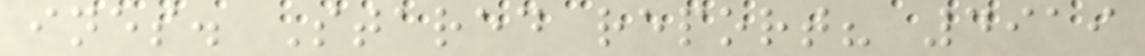ines. Stared report? 4919
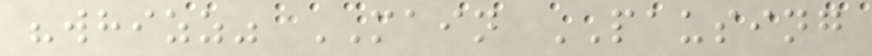"whizz" MAIN PAUSING
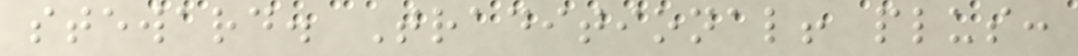steward. Traditional! plus:
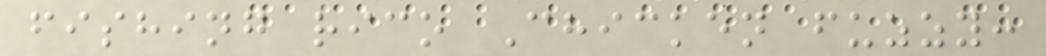fishing rico Chicken fuzzy:
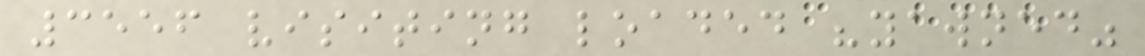3556 visiting loaded "yawned"
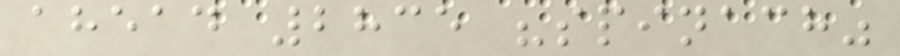ahead 2835 "spinach"
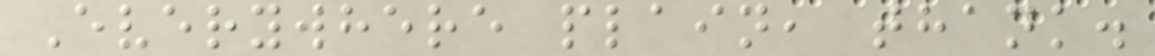Everywhere plain, thank.
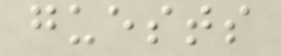guests
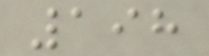198
